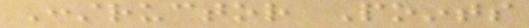Constructor Points
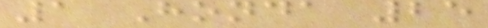1 Honda 25
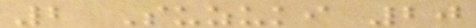2 Suzuki 20
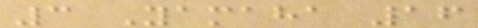3 Yamaha 16
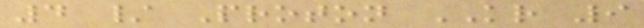4 / Proton KR 9
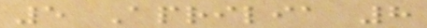5 Aprilia 8
